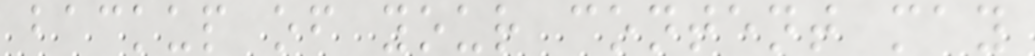backup of your content may
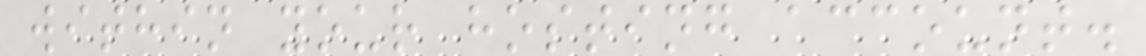within your hosting account.
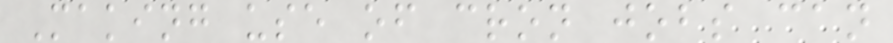Making use of cron jobs can
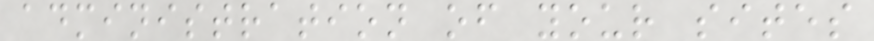administration of your sites
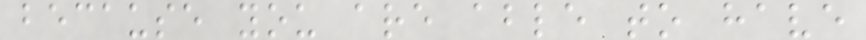because you are able to have
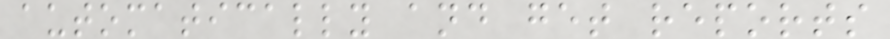automatically and get reports
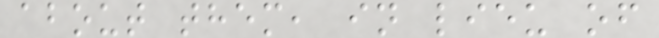about them, in lieu of
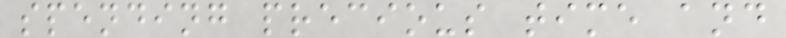spending precious time and
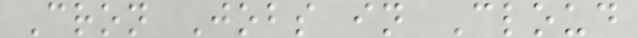Cron Jobs in Cloud
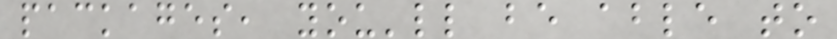packages, you'll be able to
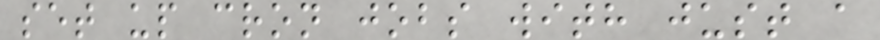set up cron jobs with just a
